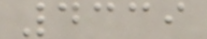4339
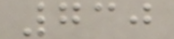730
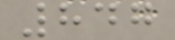847
